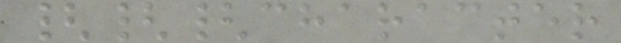{{{character
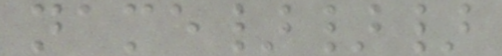name}}}
